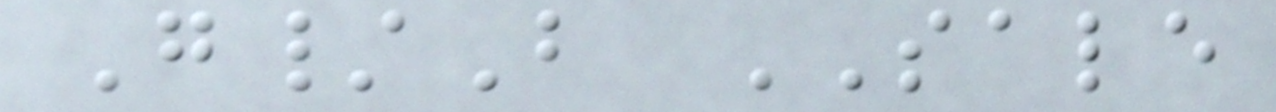G/B SALE
